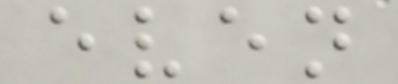even
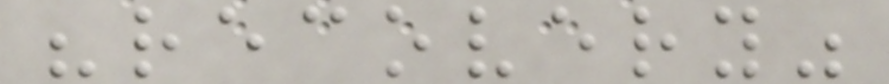"recovery"
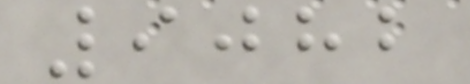9082
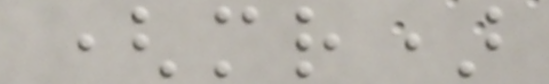(mr)
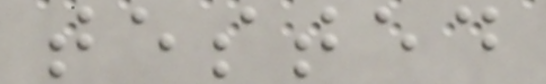tested
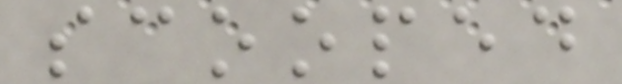scooped
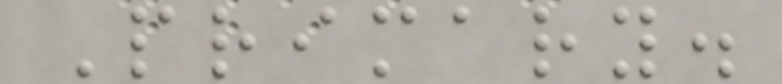Primary.
